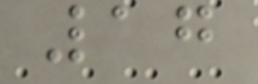17
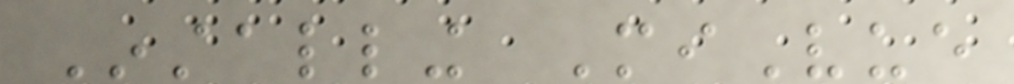Installing MiVue
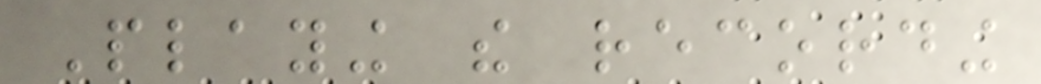Playing the recording
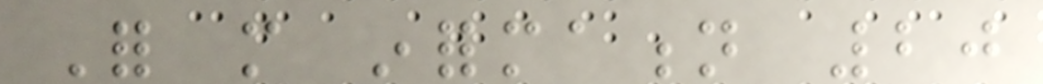For more information 20
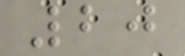20
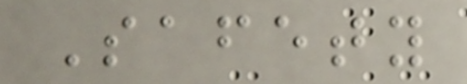Safety
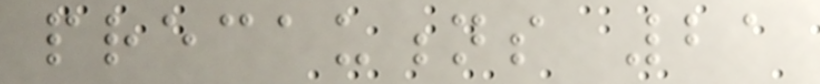precautions 21
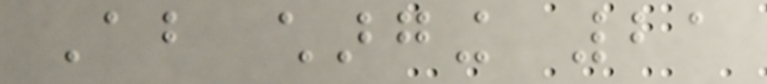About charging 21
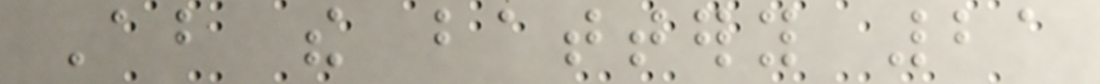About the battery 21
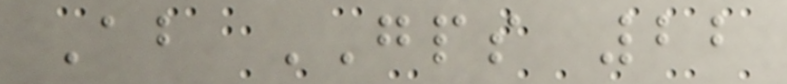About GPS 22
